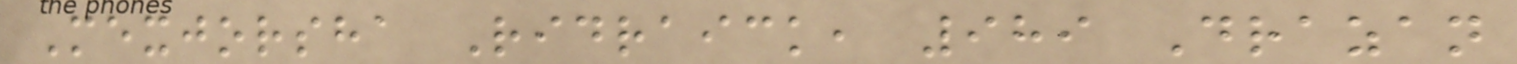Mexjorsha Ridraick, 989 Drazan
